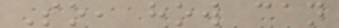So, how can
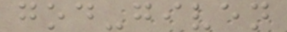god-given
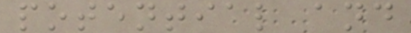potential and
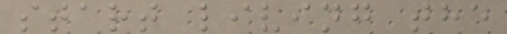start living the
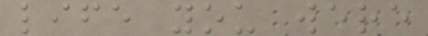life you were
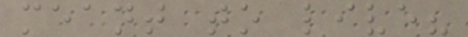meant to live?
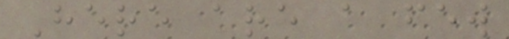Here are a few
